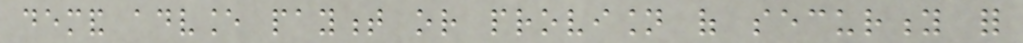demand advance payment or provision of security for
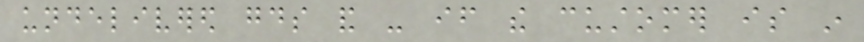undelivered goods and - if the customer is in
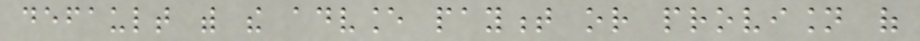default with the advance payment or provision of
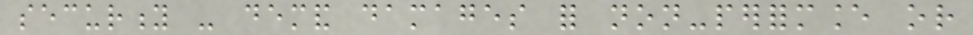security - demand damages for non-performance or
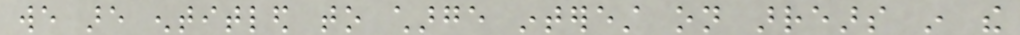we are entitled to charge interest on arrears in the
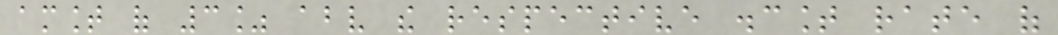amount of 3% above the respective discount rate of
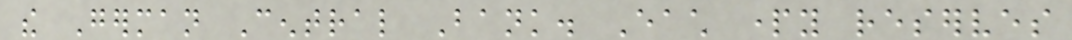the German Central Bank. Each party reserves
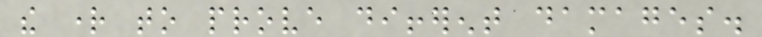the right to prove different damages.
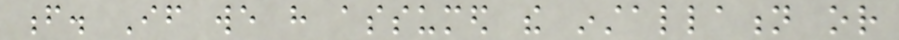f. If we have assumed the installation or
